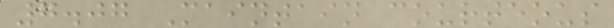7.07 Maintain courteous
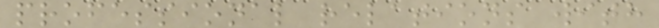professional relations with
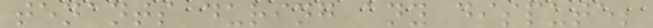tenants during any dispute;
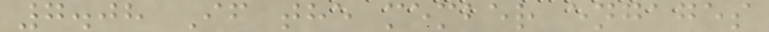7.08 If the member engages
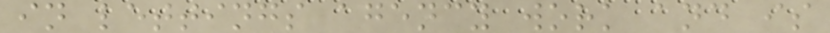in lettings agency work and is
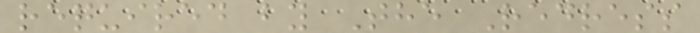required by The Redress
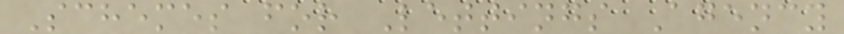Schemes for Lettings Agency
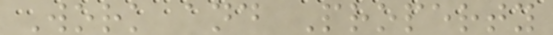Work and Property
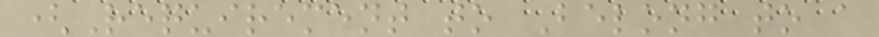(Requirement to Belong to a
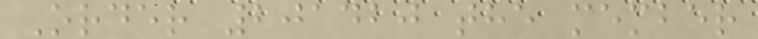Order 201420 the member
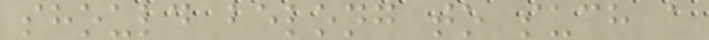should belong to such a
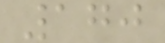170
